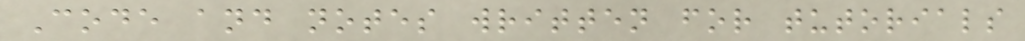Code and notes written for tutorials
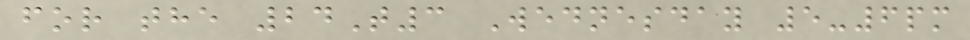for the 24T3 Wednesday 5-6pm
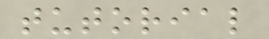tutorial
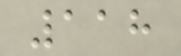118
